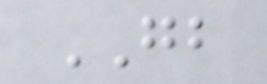GB
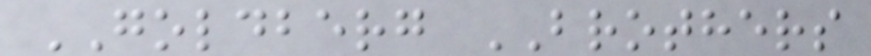GOLDBERG BROTHERS
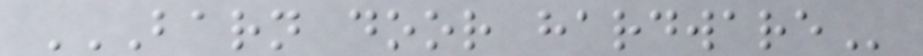BARN DOOR HARDWARE
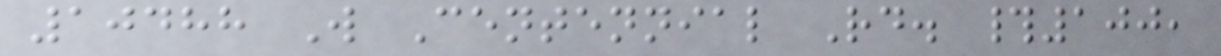10488 W Centennial Rd. #100,
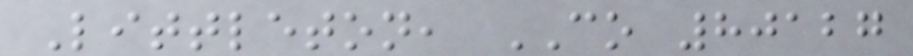Littleton, CO 80127
